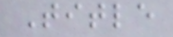Title
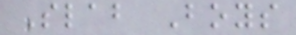Slab Boys
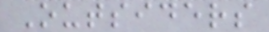Outsiders
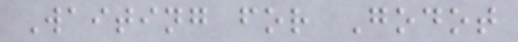Waiting for Godot
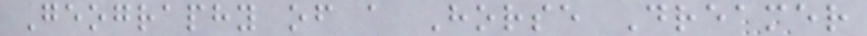Geography of a Horse Dreamer
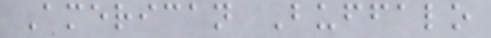American Buffalo
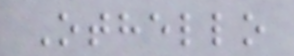Othello
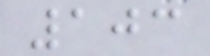103
